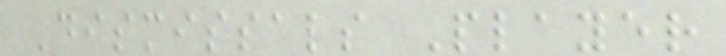Dismissals Player
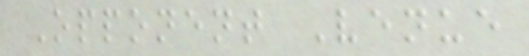Opponent Venue
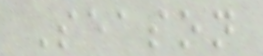Season
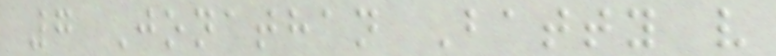7 Jonathan Batty v
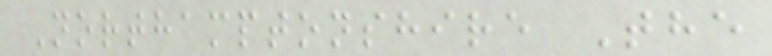Northamptonshire The
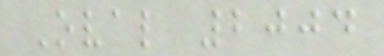Oval 2004
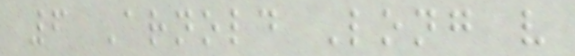6 Arnold Long v
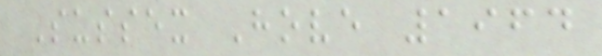Sussex Hove 1964
